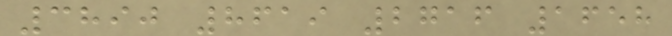3890 8619 2716 1658
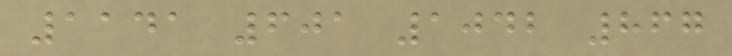1141 601 1042 867
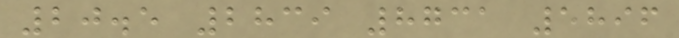20.5 2839 8731 5896
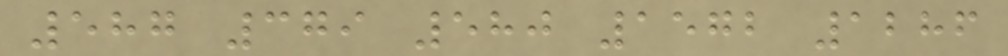587 379 580 1572 1286
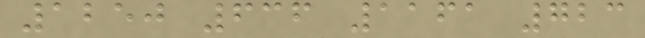1250 636 1161 723
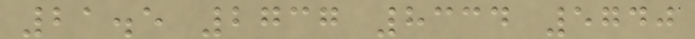21.5 2737 8334 5740
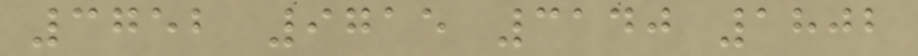3752 9715 3140 1802
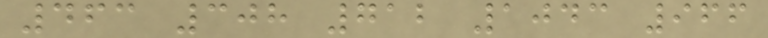463 308 712 1043 966
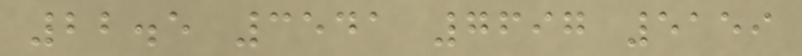22.5 3541 7697 5159
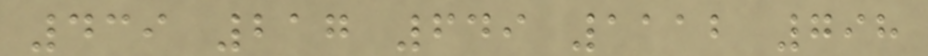439 217 649 1112 798
